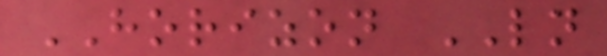HORIZON LN
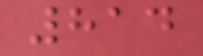814
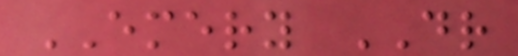EMERY DR
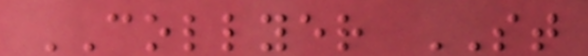COLLYER ST
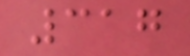317
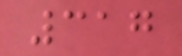317
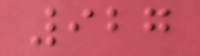927
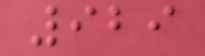929
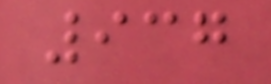937
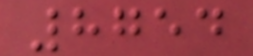8754
